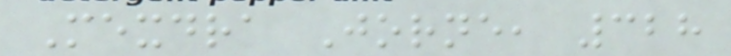Mexdra Jorne, 328
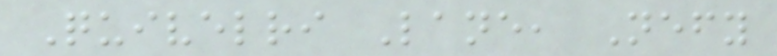Quivelri Lane, Nefy
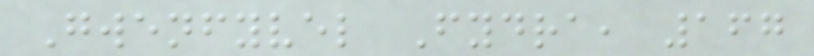Gwenfyvel Fydra, 167
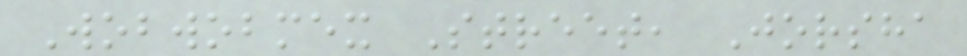Wobwobmex Street, Jorsha
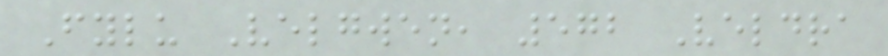Fylu Velgwen, 572 Veldra
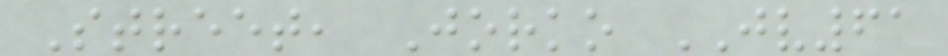Street, Jorko JV61
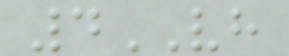4VH
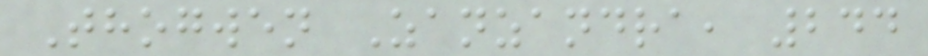Thogwen Zanzandra, 244
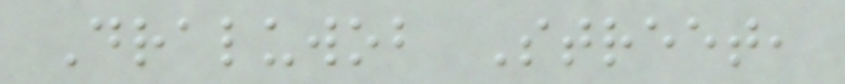Draluwob Street,
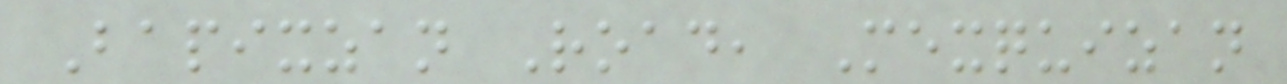Bapixzan Road, Mexquizan
